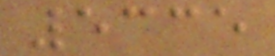5335
